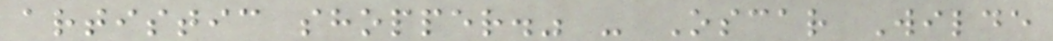artistic shopper." - Oscar Wilde
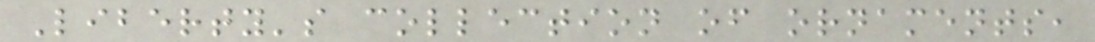Liberty's collection of ornaments,
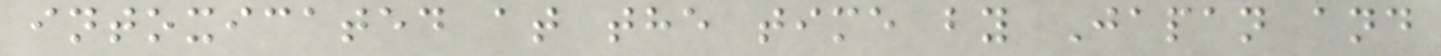intoxicated at the time by Japan and
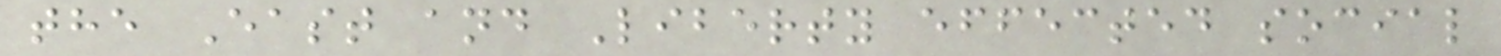the East and Liberty effected social
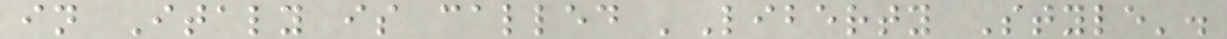in Italy is called 'Liberty Style'.
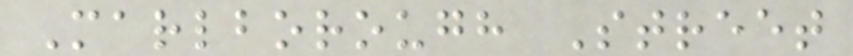Marlborough Street
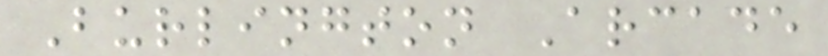Burlington Arcade
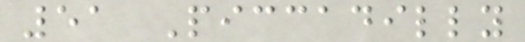51 Piccadilly
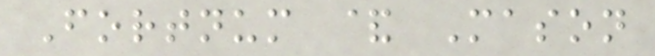Fortnum & Mason
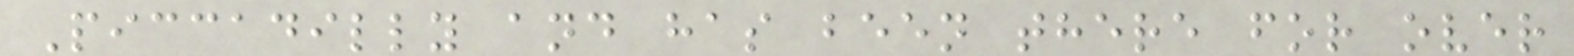Piccadilly and has been there for over
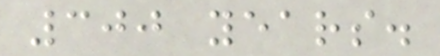300 years.
